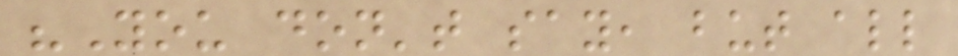"You don't say, but all
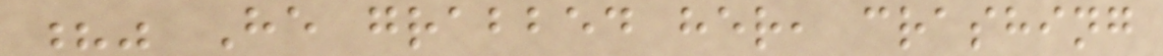?" He grabbed her, crashing
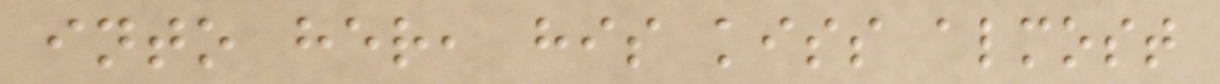into her, his kiss almost
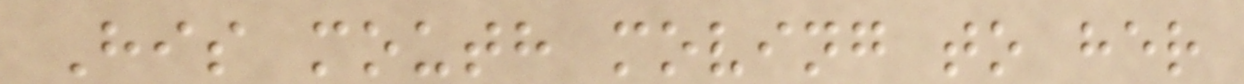His mouth moving to her
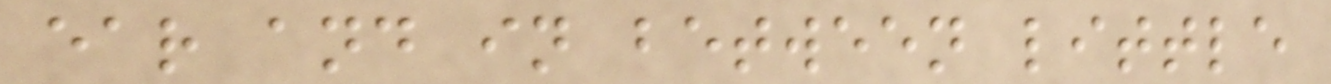ear and in between little
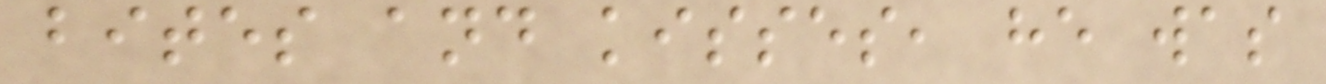bites and kisses, he was
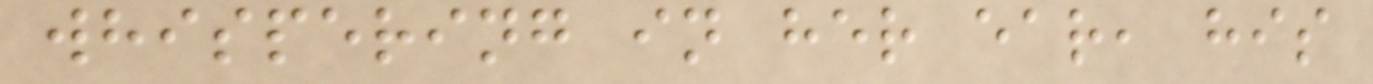whispering in her ear, his
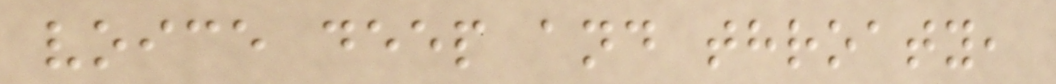voice deep and throaty,
